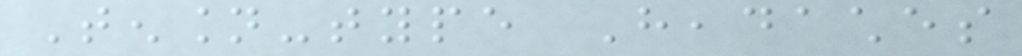Tension-type Headaches
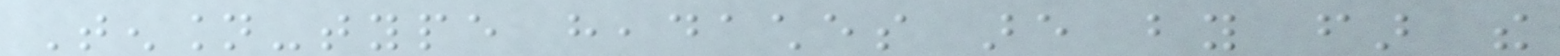Tension-type headaches are by far the
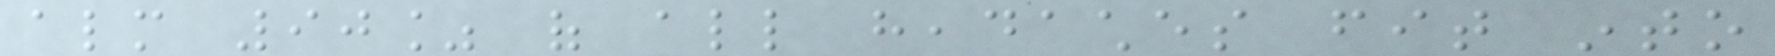almost 90% of all headaches fit into
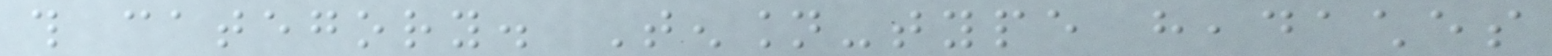this category. Tension-type headaches
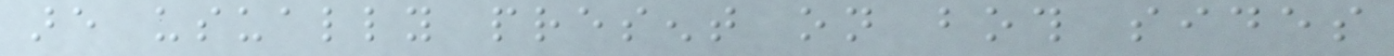are usually present on both sides
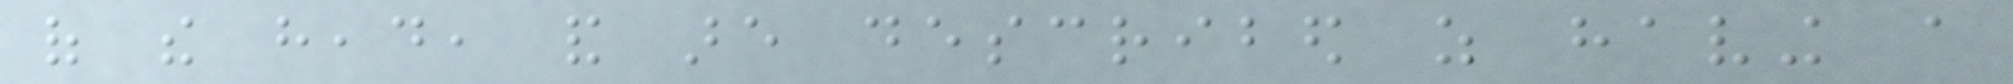of the head, and are described as having a
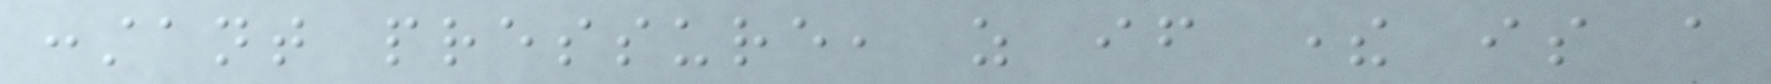constant pressure, as if there is a
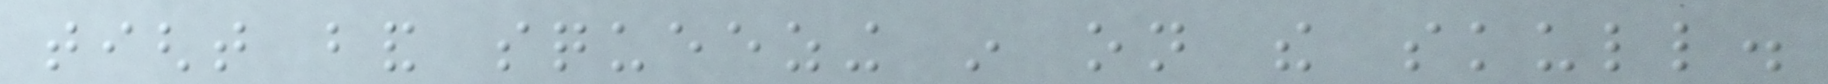tight band squeezing in on the skull.
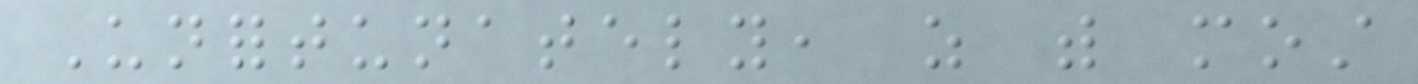Unfortunately, as with most
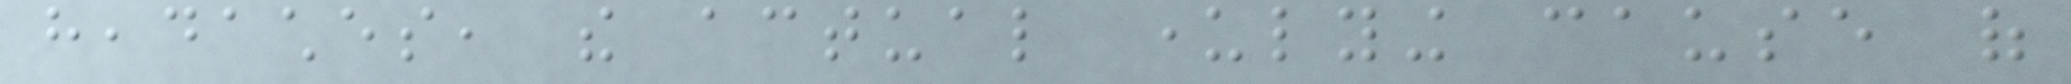headaches, the actual underlying cause of
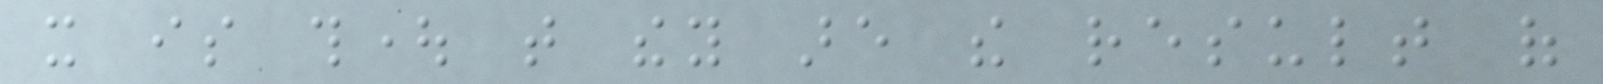it is thought that they are the result of
